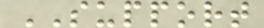SUPPORT
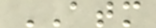ATM
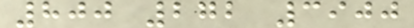800 272 3900
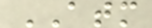ATM
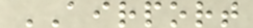AIRPORT
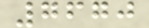7670
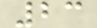23
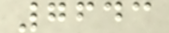7643
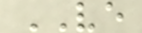VE
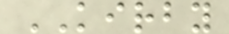KIRBY
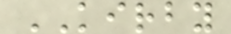KIRBY
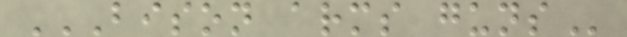BISON ARMS GUNS
